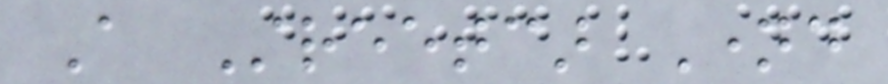A Streetcar Named
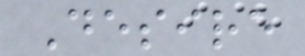Desire
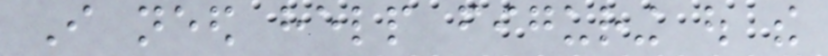I need help figuring out the
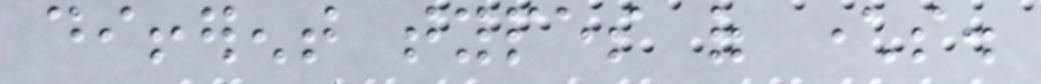different types of characters.
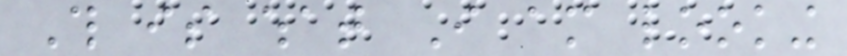This is what I am looking
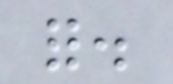for.
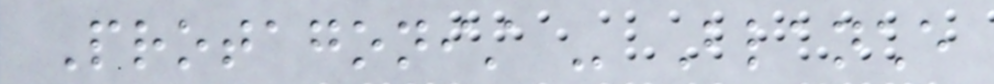Protagonist - Blanche
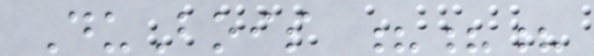DuBois ???
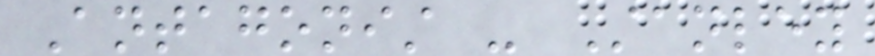Antagonist - Stanley
